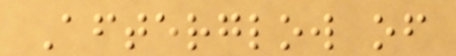Afterglow of
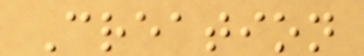Creation
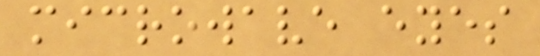microwave eyes
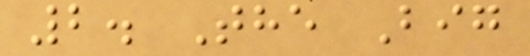2. The Big
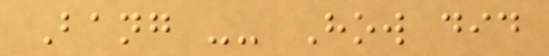Bang -- How did
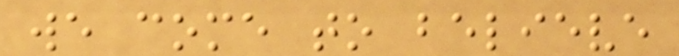we come to believe
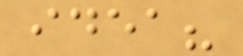idea?
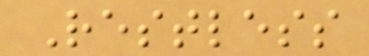Restless
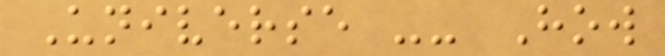Universe -- How
